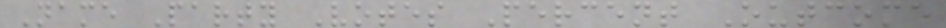Name Party Votes Percent Outcome
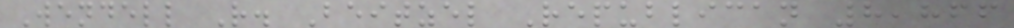Wendell R. Beitzel Republican 8,866
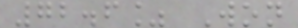72.6% Won
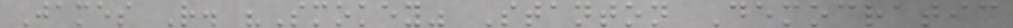James R. "Smokey" Stanton Democratic
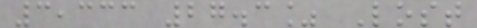3,333 27.3% Lost
